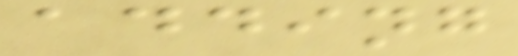adding
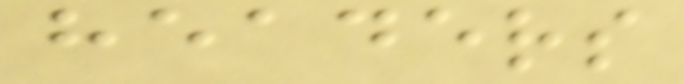headers
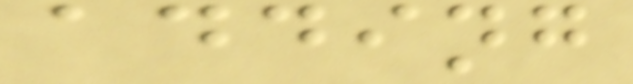adding
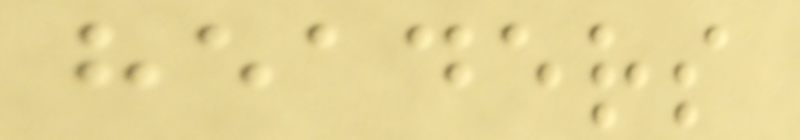headers
